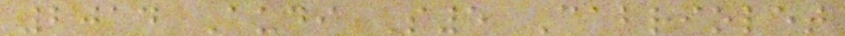2014 Audi S5 Cabriolet
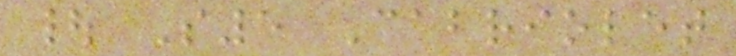| S5 Cabriolet
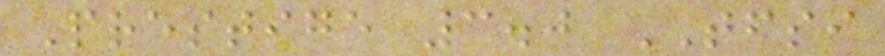Prestige 3.0 TFSI
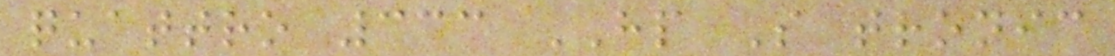quattro 333 HP S tronic
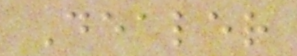Dealer
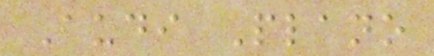Audi Plano
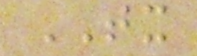TX
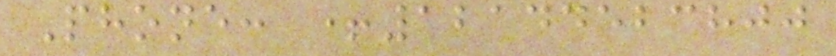Phone: +12144523800
